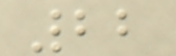22
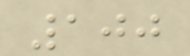100
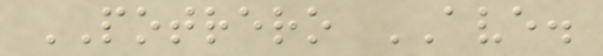POTRERO AVE.
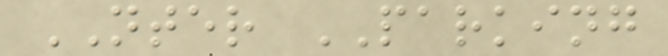NTER PARKING
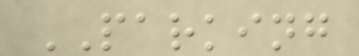PARKING
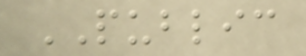PUBLIC
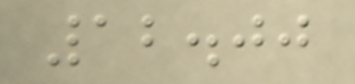12.00
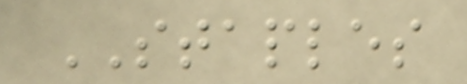STAPLES
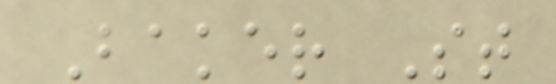Baker St
